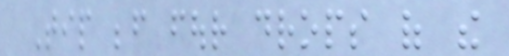Tip before four drops of the
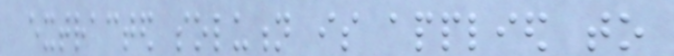extracted solution is applied to
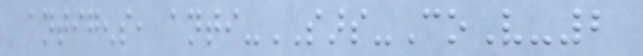antigens, anti-SARS-CoV-2
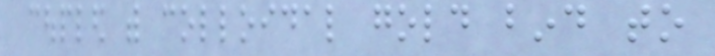coupled with colloidal gold bind to
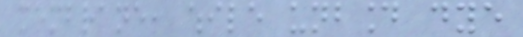membrane, while unbound dye
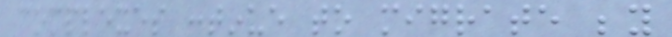complexes continue to migrate beyond
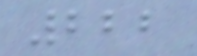222
